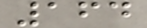164
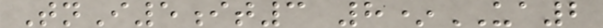TnI5it3 8*UA2
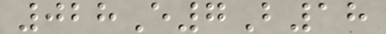028E7B18
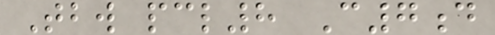Tbw pcl8 C7d
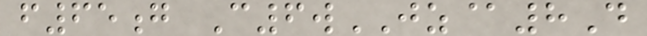f65g C6wJZ@8D
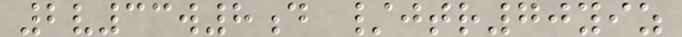2v33w8d /jtr70yiz
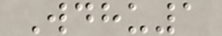Wdhu1
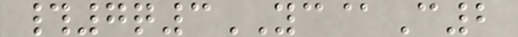#7q3YC@C2
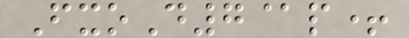FxoD7@p+
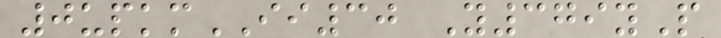0upkmII30 Y379yP
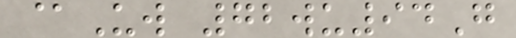@Uw 72wu94G
